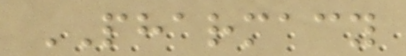PHARMACY
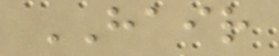HAIR
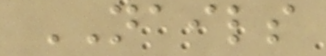NAILS
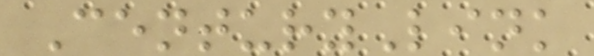CenturyLink
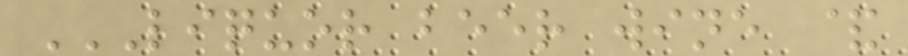LIQUOR BEER WINE &
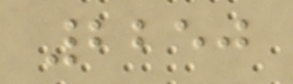2250
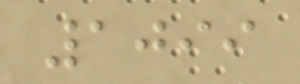1099
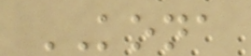KONA
